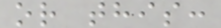or this:
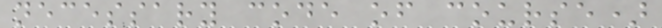necessary code of course)
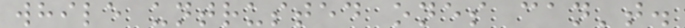while untrusted ones can't.
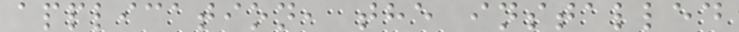application, the installed
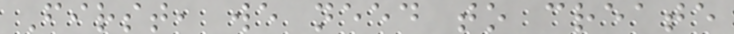First, we need to create
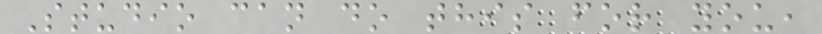Studio can do this for you,
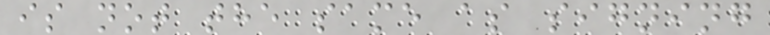is not the same as signing
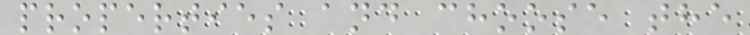properties and choose the
